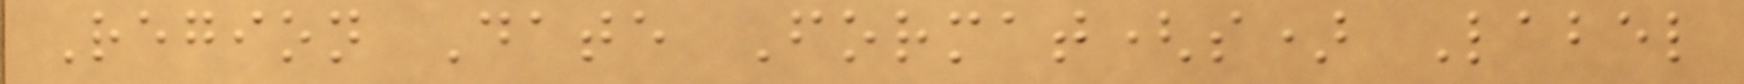Region Date Format(s) Label
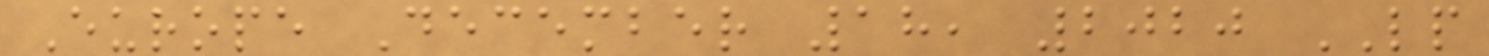Europe December 18, 2020 LP
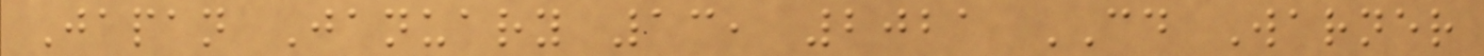Japan January 13, 2021 CD Warner
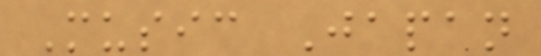Music Japan
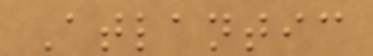Atlantic
